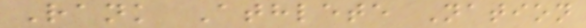Rank Athlete Nation
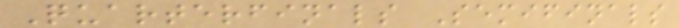Quarterfinals Semifinals
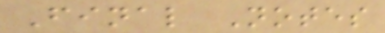Final Notes
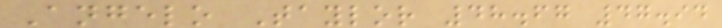Angelo Taylor 48.67 47.94
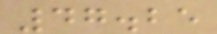47.25
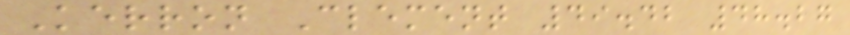Kerron Clement 49.42 48.27
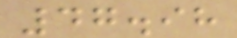47.98
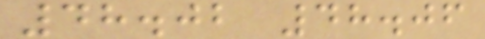48.02 48.06
